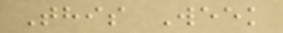This Week
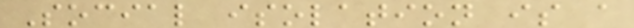Social isolation is a
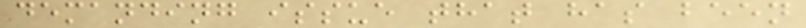demanding issue that has been
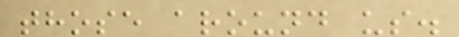those around us.
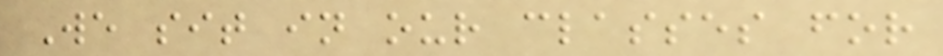We sit in our classes for
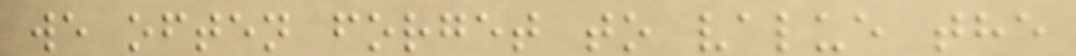we often forget to value the
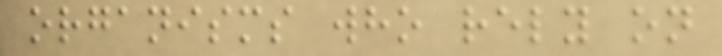organisms who rely on
